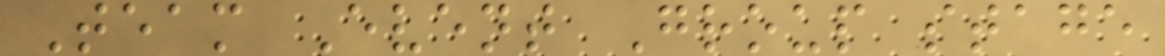Team Event Group stage
